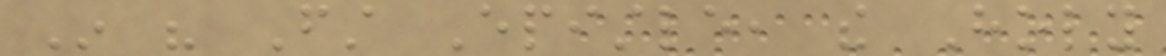In his First Epistle, the Holy
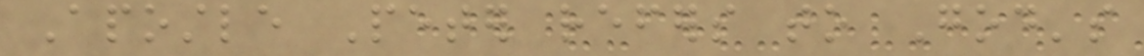Apostle Peter refers to God's
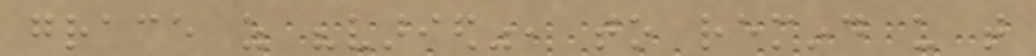grace as "varied", to remind us that
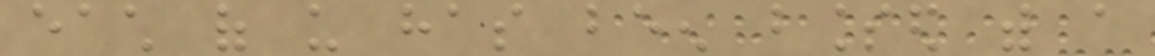each of us has been blessed with a
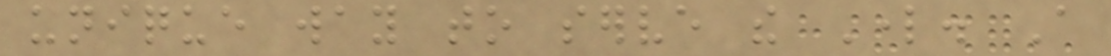unique way to serve the Lord. A
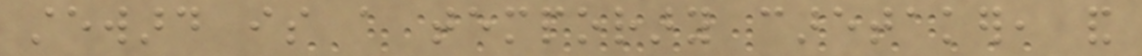steward is a temporary caretaker, and
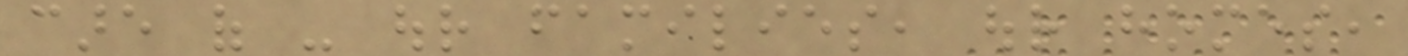care of - our families, our homes,
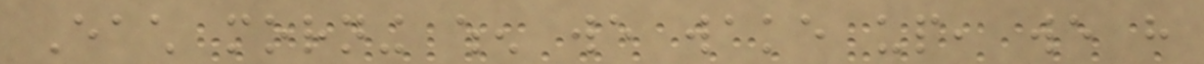Each morning when we wake up, we have
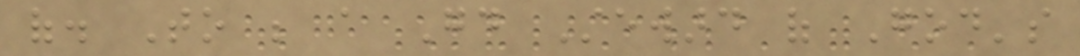of. To be a Good Steward of God's
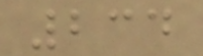234
